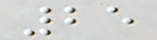25
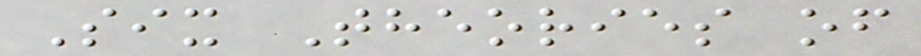Six Theories of
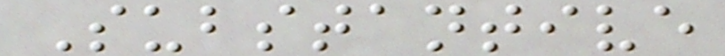Substantive
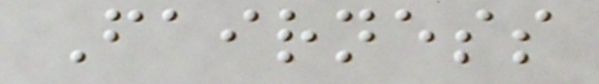Fairness
